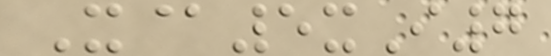X@5xI7
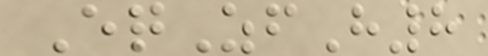EqZfH8
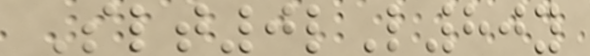Slt0lL80y
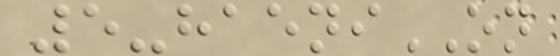5-haeniON
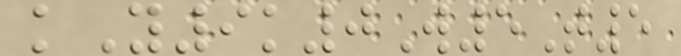kY9k0W5T5
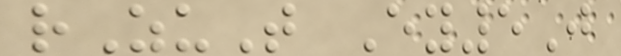rZuT Ey5J
